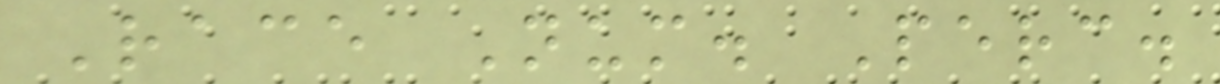Race Num. Perc.
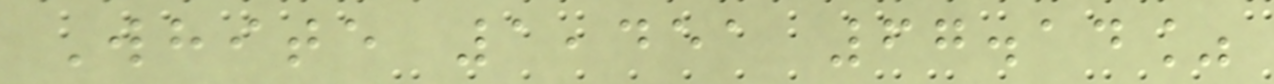White 1,451 67.14%
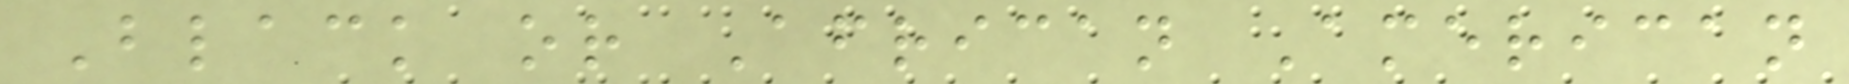Black or African American
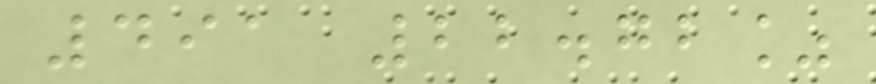491 22.72%
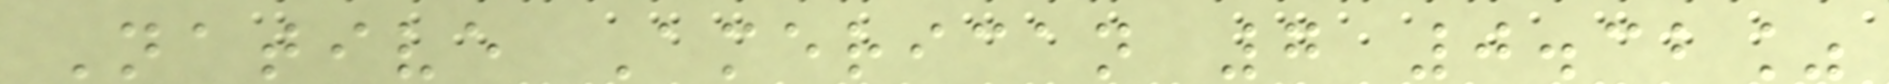Native American 7 0.32%
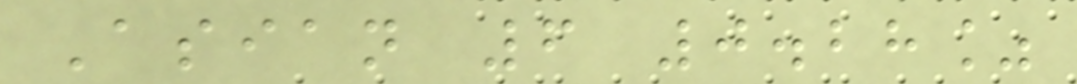Asian 6 0.28%
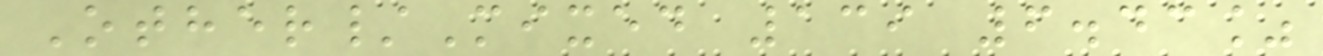Other/Mixed 139 6.43%
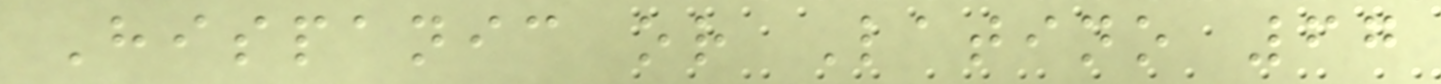Hispanic or Latino 67
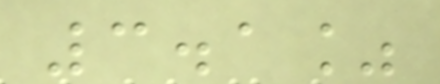3.1%
